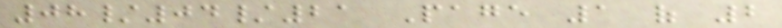08/04/21 Page 1 of 2
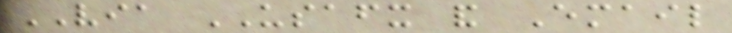VIA USAFX and Email
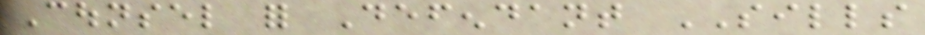Counsel for Defendant SILLS
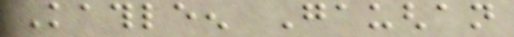Kathleen Gaughan
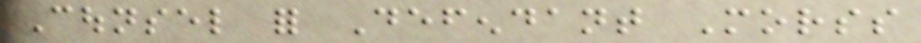Counsel for Defendant Morss
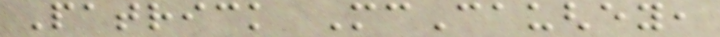Patrick McCaughey,
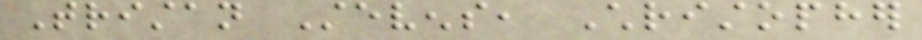Tristan Stevens, Christopher
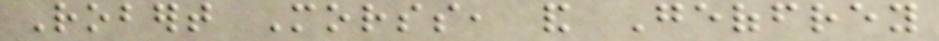Robert Morss, and Geoffrey
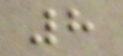8
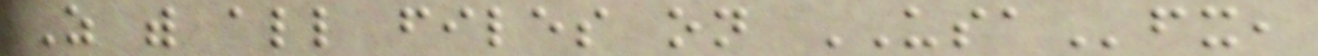As with all files on USAfx,
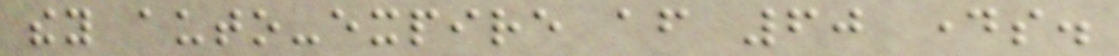they auto-expire after 60 days.
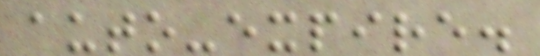auto-expire.
